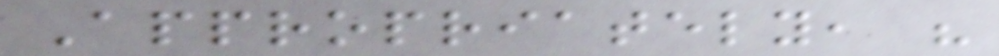Appropriately, his
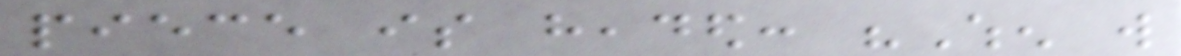piece is headed: "When will
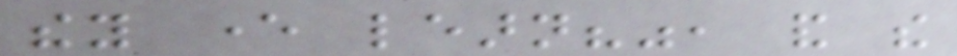they ever learn?", and the
